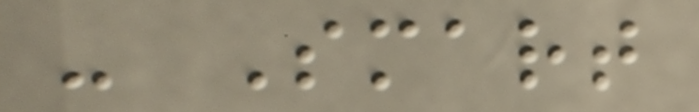- Smart
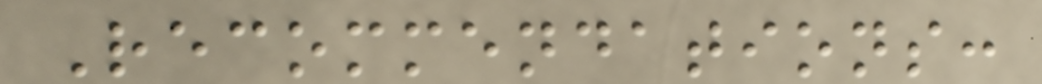Recommendations:
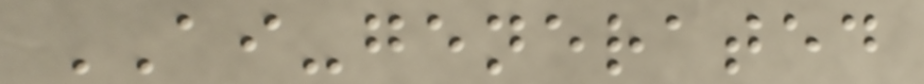AI-generated
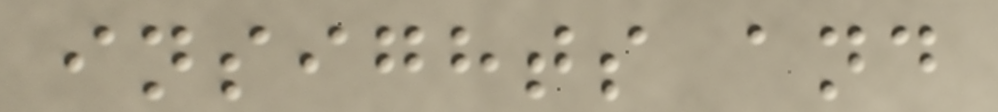insights and
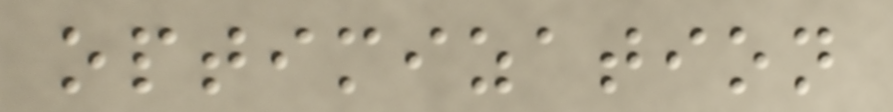optimization
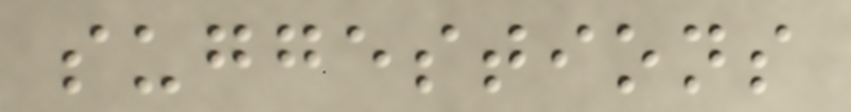suggestions
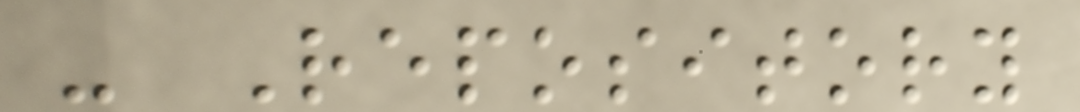- Repository
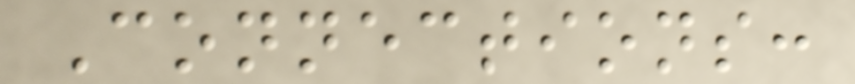Connections:
